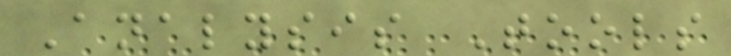Analysis Tools
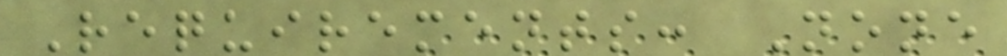Requirements: None
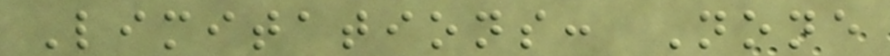Limitations: None
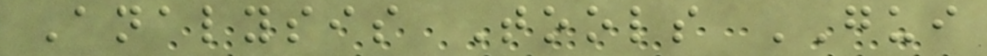Analysis Tools GUI
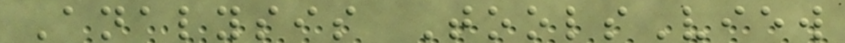Analysis ToolsView
